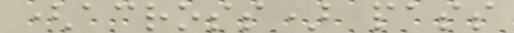(across) pass
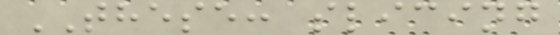THESE: slicing
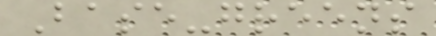Base-greens
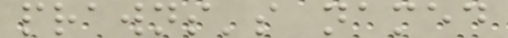prawns's named
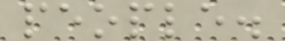people.
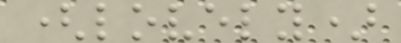(lovely)
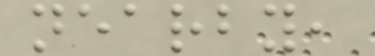nearby,
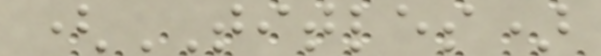(TITLES)
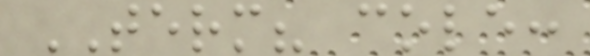TERM? cole:
